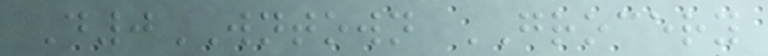D0WNTOWN GROCERY
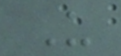U
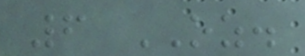6 OZ.
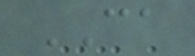CA
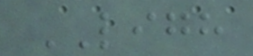LIGH
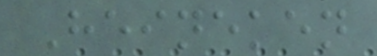Heineken
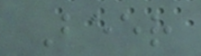Beer
